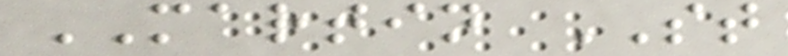MARTIN ST
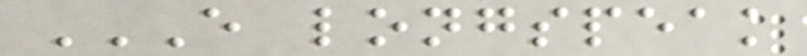E LONGSPEAK
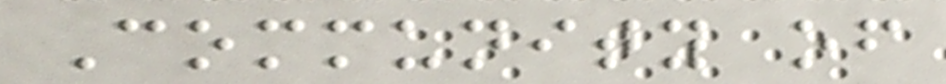Community of
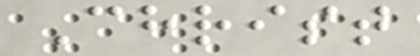Christ
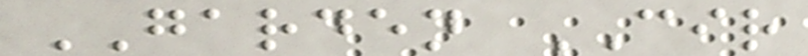GARDEN CIR
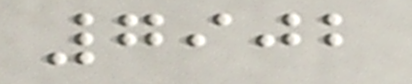7902
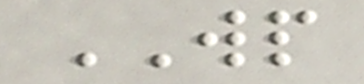WP
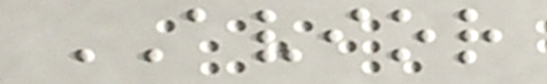AVIOR
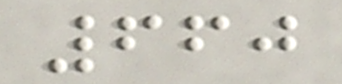660
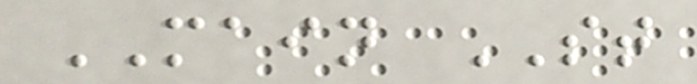MAIN ST
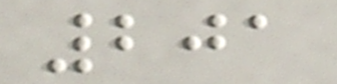201
